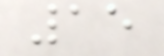15
